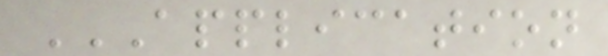APPLICATION
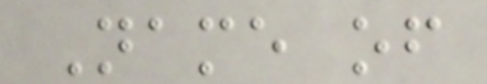Name of
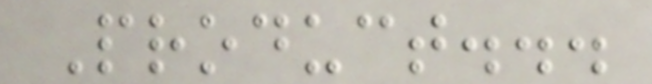Product...
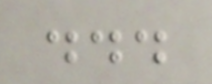...
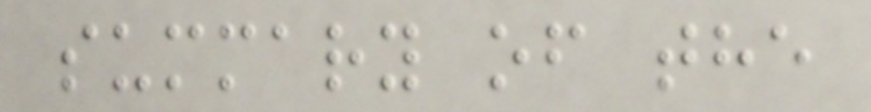summary of the
